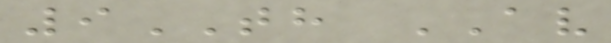9TH AV
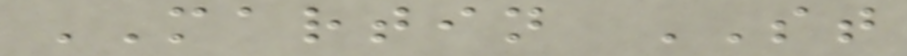MARTIN ST
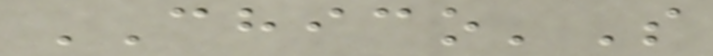CHICO'S
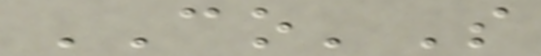CO'S
